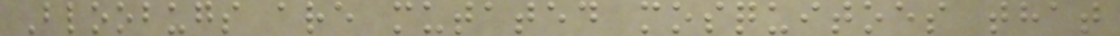Bloobugs are mutated mosquitoes that
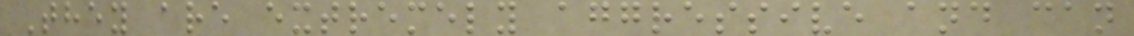They are extremely aggressive and can
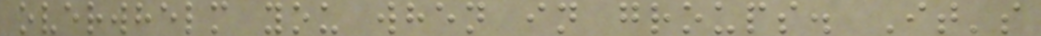overwhelm you when in groups. It's
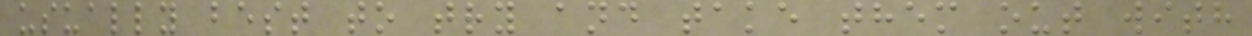usually best to try and take them out with
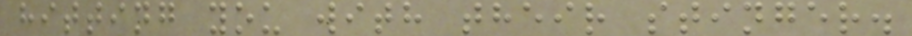hitting you with their stinger.
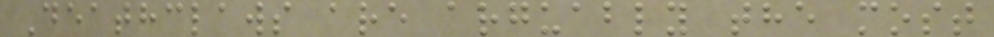Deathclaws are arguably the most
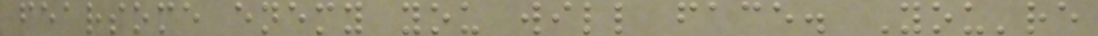fearsome enemy you will face. You're
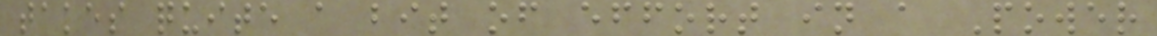takes quite a bit of effort in a Power
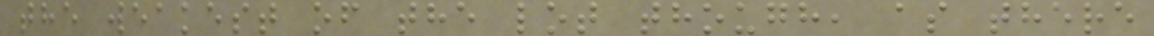the weakest of the lot though, as there
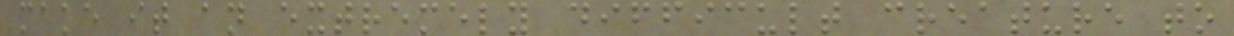make it an extremely difficult creature to
